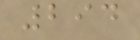294
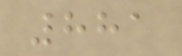881
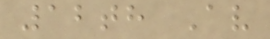12th Av
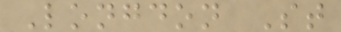Longdon St
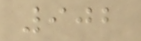902
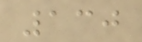130
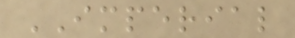IMPERIAL
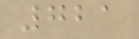721
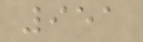951
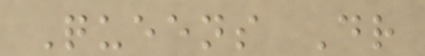Queens Dr
